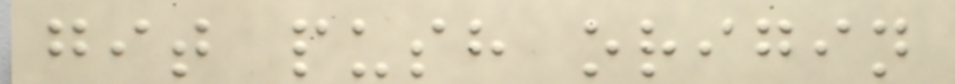git push origin
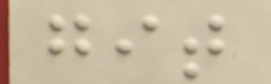git
